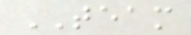TEAM
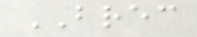BREC
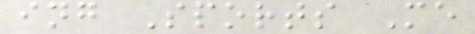ing Sports Me
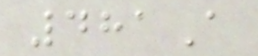481A
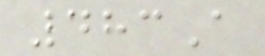483A
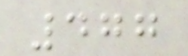477
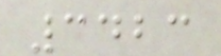3423
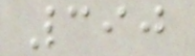390
